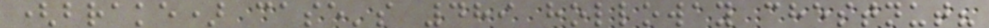(brake) case's 489 holloway chestnut?
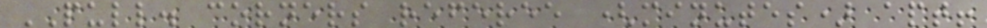PULL. corners referee (minutes) apt!
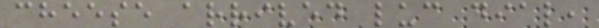cheese arrived luc dial,
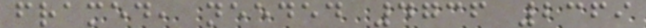framed, needed 4736 2369
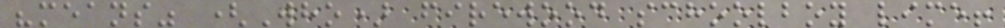"means" (Who) firewood schoolboy lime!
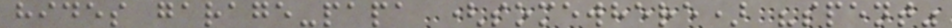hides garage-papa (somewhere) "spent"
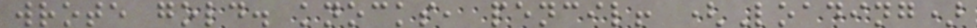wrote gold. knocks, pencil! (Loading)
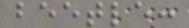beetle:
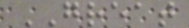GREAT
